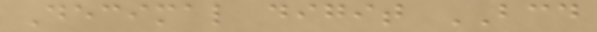Decimal digit BCD
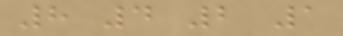8 4 2 1
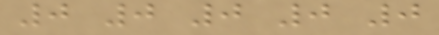0 0 0 0 0
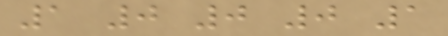1 0 0 0 1
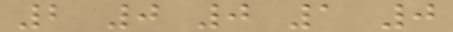2 0 0 1 0
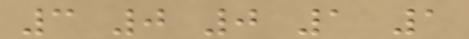3 0 0 1 1
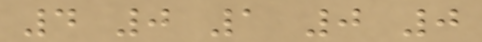4 0 1 0 0
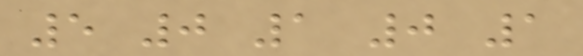5 0 1 0 1
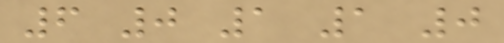6 0 1 1 0
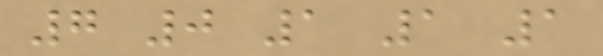7 0 1 1 1
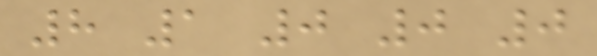8 1 0 0 0
